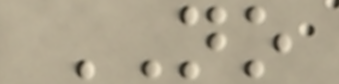NO
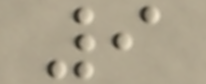9
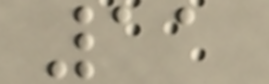11
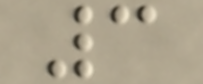3
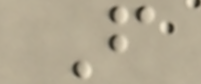F
